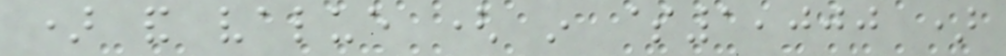) and value ( in $1,000 )
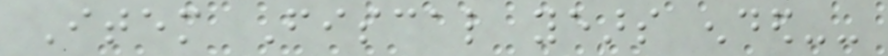Item Fiscal years ended--
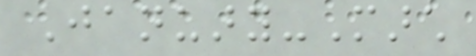January-March
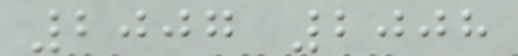2007 2008
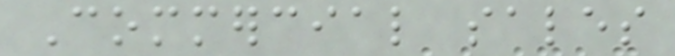Commercial sales
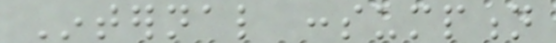Internal consumption
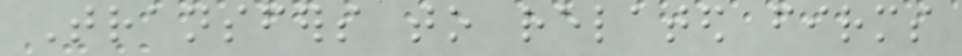Transfers to related firms
